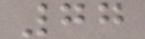77
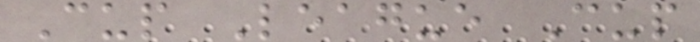Cup League Cup
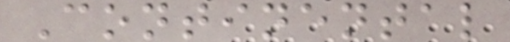Continental
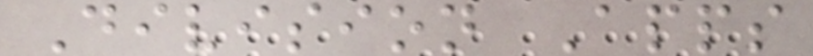Division Apps
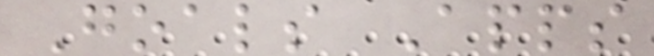Goals Apps
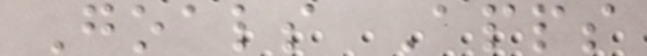Goals Apps
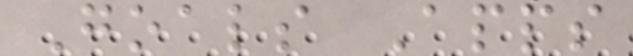Goals Apps
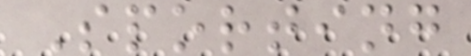Sporting
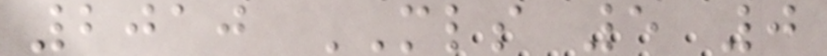2010 MLS 5 0
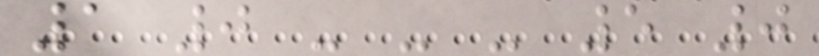1 0 - - - 5 0
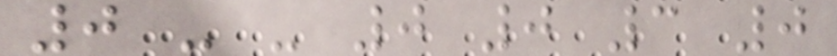0 - - 0 0 3 0
